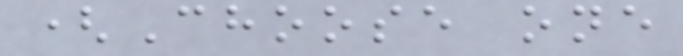(Choose one
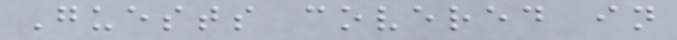Guests covered in
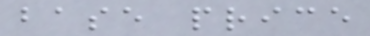base price
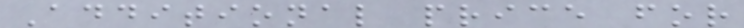Additional price for
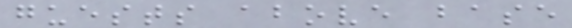guests above base
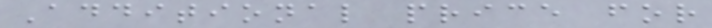Additional price for
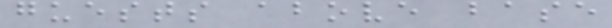guests above base
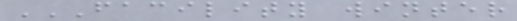FACILITY WINTER
